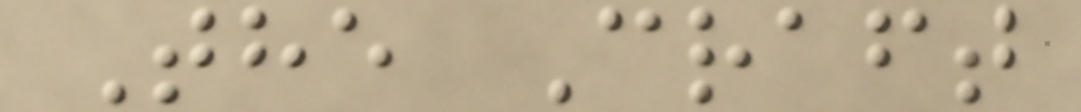The Craft
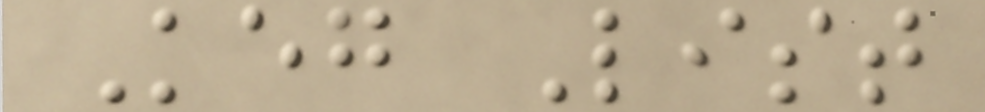Keg List
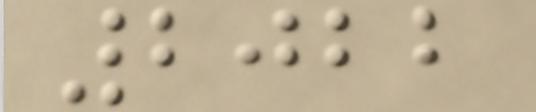2022
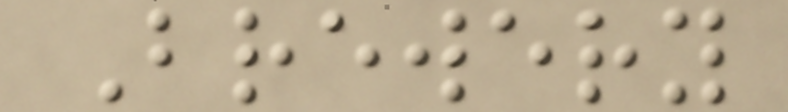Brewery
